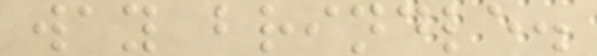way brindle.
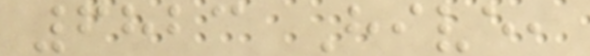6823 Hive,
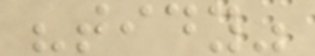"tidy"
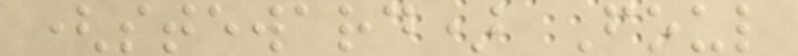(steward) Foul
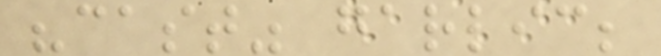"cast" garlic;
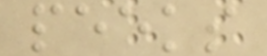peeks
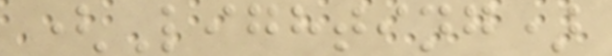(Lighting)
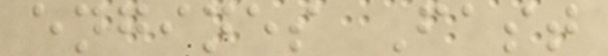engines Fast
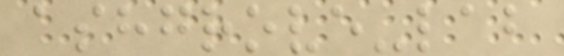ashgrove-lab
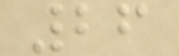26
